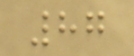87
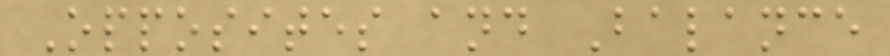Opposites and Balance
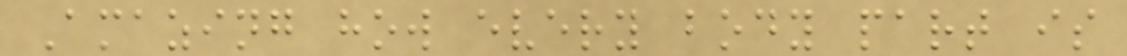Amazing how every body part is
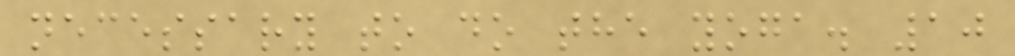necessary to do the yoga. 10
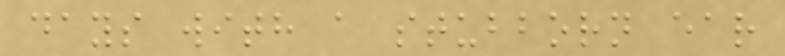days with a stubborn ear
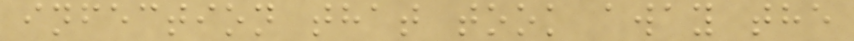infection that took away the
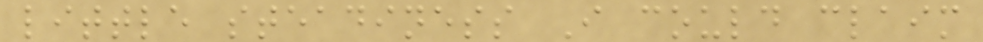little steadiness I could claim
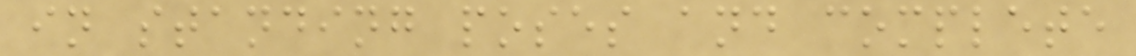in standing poses and complete
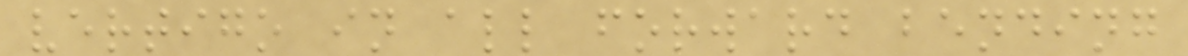vertigo in all forward bending
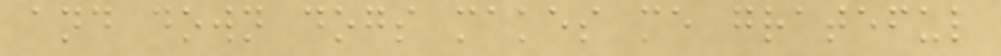and down dogs makes me grateful
